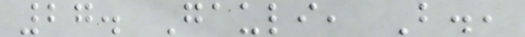27. Gauli, B.,
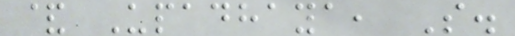& Upadhaya, S.
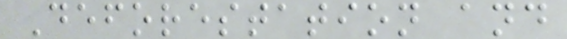Deforestation and
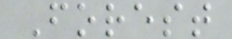Forest
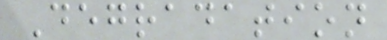Degradation
